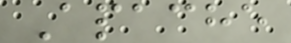Apache
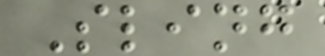Sling
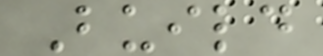Build
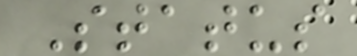Status
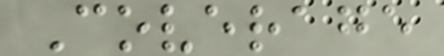Coverage
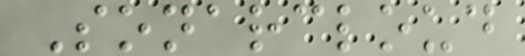Sonarcloud
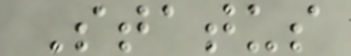Status
